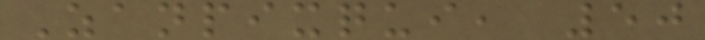Zanpixqui, 50
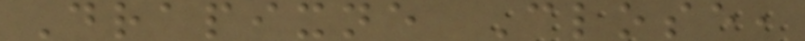Drapixne Close,
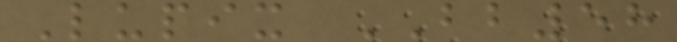Lupix BB58
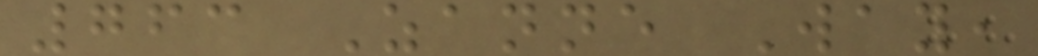763 Zanne Way,
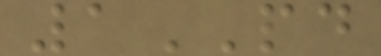1PD
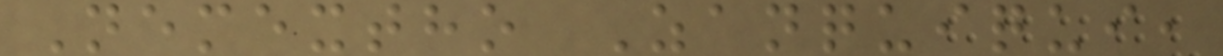Nemextho Zanquiqui,
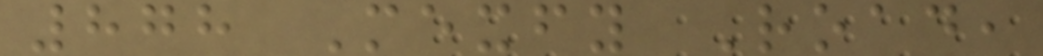878 Mexfy Road,
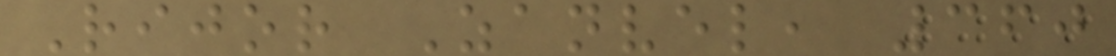Rijor Zanvel, 360
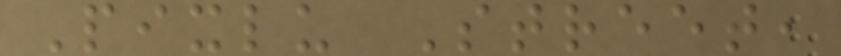Pixlu Street,
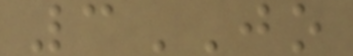3JO
